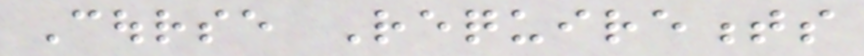Course Requirements
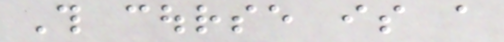This course is a
